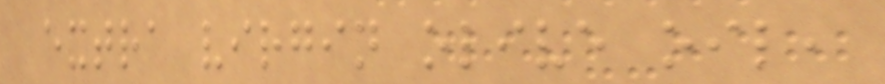extra virgin olive oil,
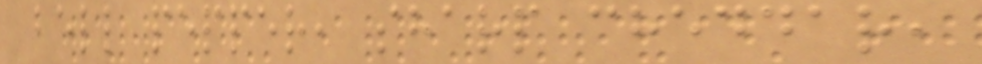bell pepper, sharp cheddar,
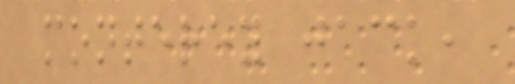monterey jack,
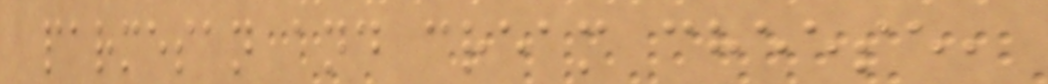parmesan and cream cheese,
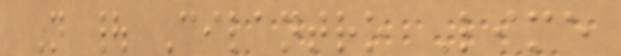N | Cilantro Lime
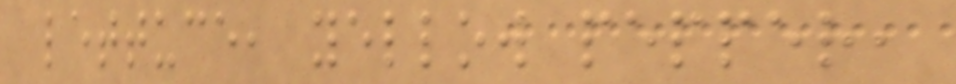lettuce, yellow pepper,
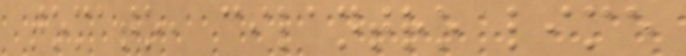tomato, cilantro lime
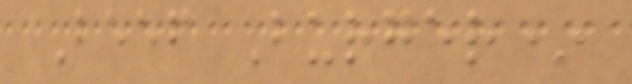Beef Burger*
